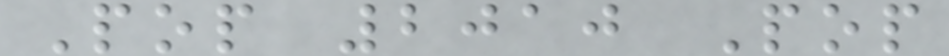Pop 2010 Pop
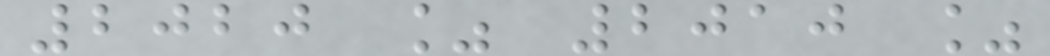2020 % 2010 %
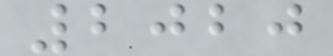2020
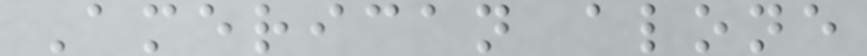American alone
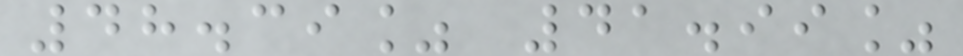48.39% 41.99%
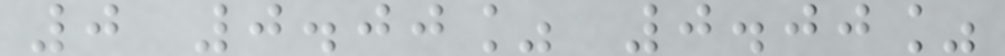0 0.00% 0.00%
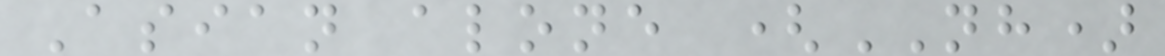Asian alone (NH)
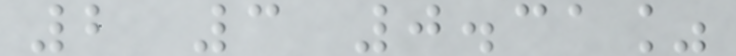2 3 0.31%
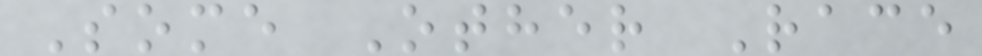Some Other Race
